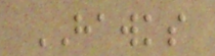HAWKS
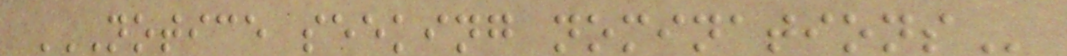NOTICE SEEKING NOMINATIONS
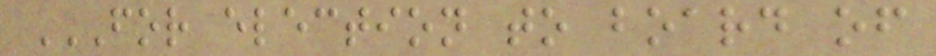FOR ELECTION TO BOARD OF
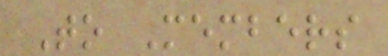To Members
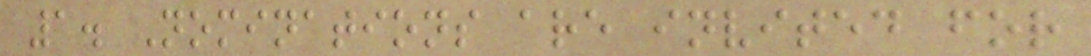1. Nominations are invited for
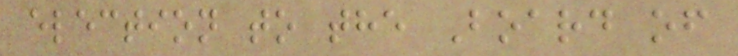election to the Board of
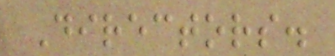Directors.
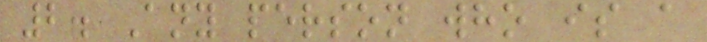2. Any person who is a
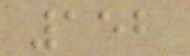152
